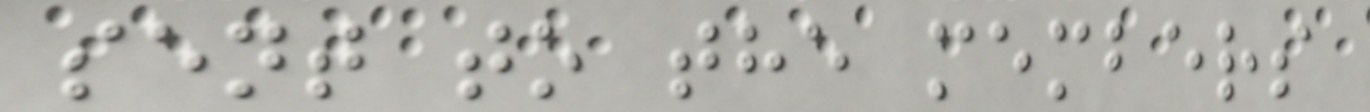sent to the members
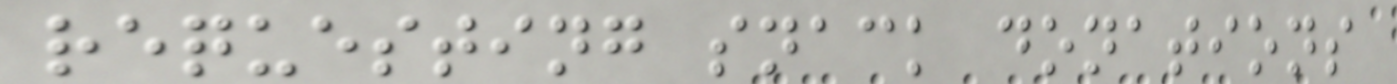requesting snack donations
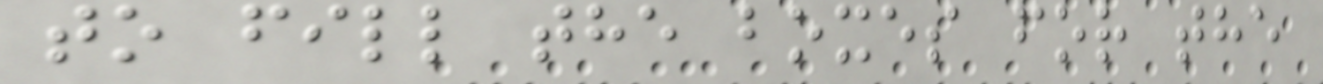to fill the boxes for the
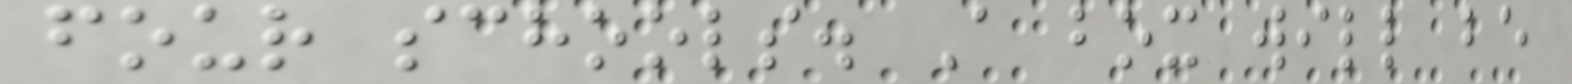four schools. A box will be
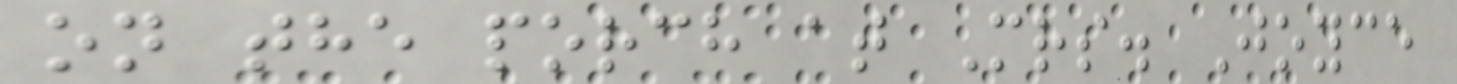on the porch at Mrs. Joyce
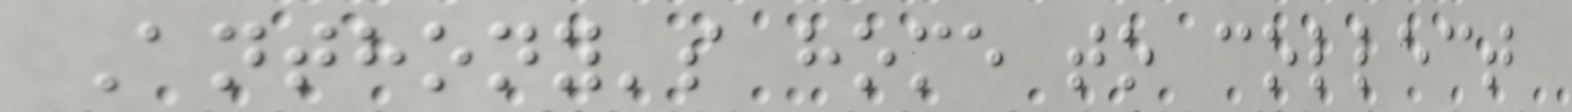Anthony's home to collect
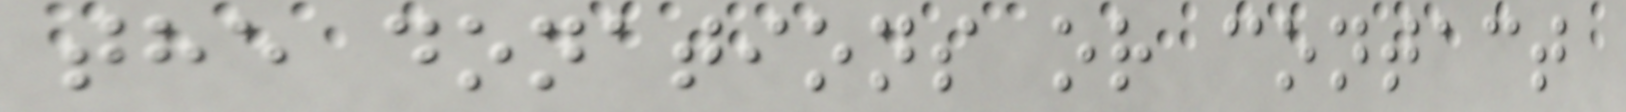the donations or contact
